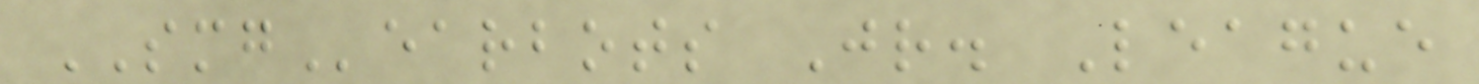SMGearbots Jr. League
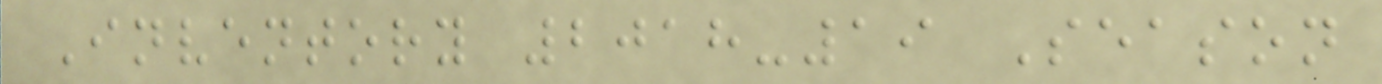Inventory 2018-19 Season
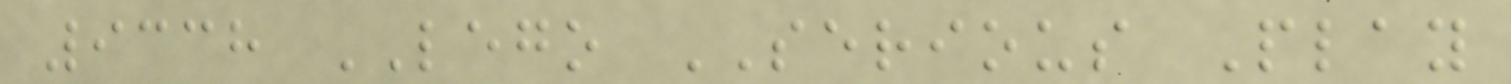9338 LEGO SERIOUS Play
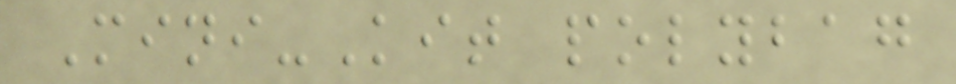Mini-Kit polybag
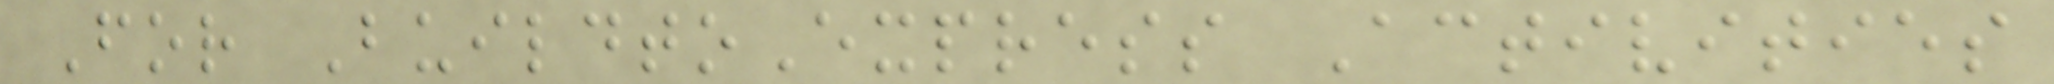For BuildtoExpress Activities
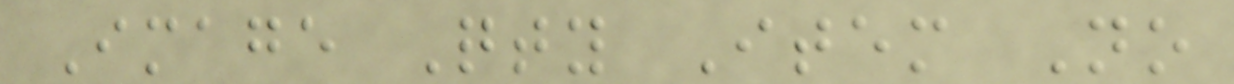Image Qty Item No
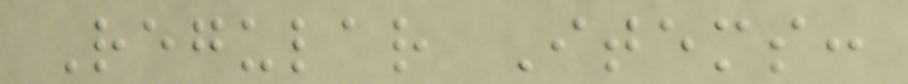Regular Items:
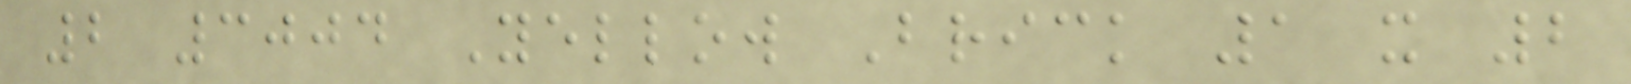2 3004 Yellow Brick 1 x 2
